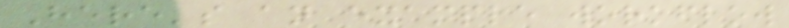Here's an example workflow
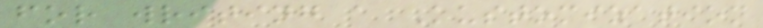for writing a Kustomization
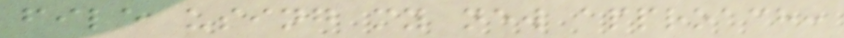file using my new approach:
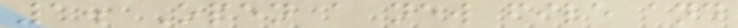1. Open a new file and
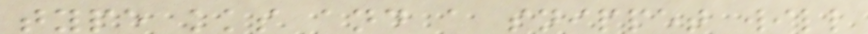type kks and a snippet will
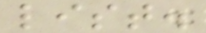list.
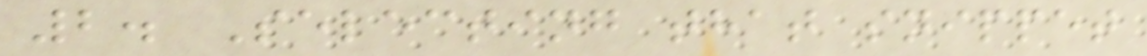2. Selecting that snippet
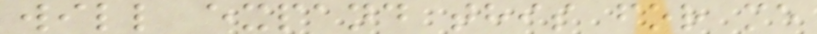will expand this for me
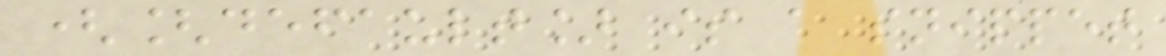([default] is a snippet
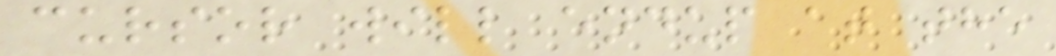cursor will endup at the
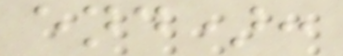end):
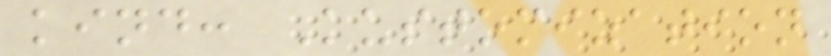kind: Kustomization
